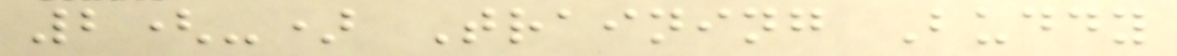2(-) Training Buddy
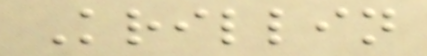Krillin
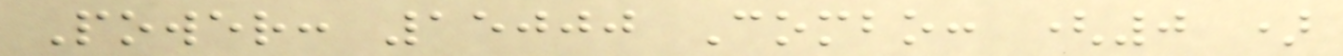Power: 15000 Combo: (0 )
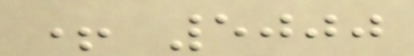+ 5000
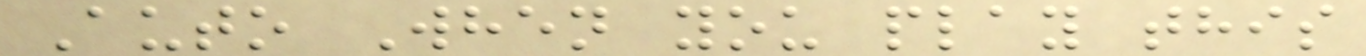Auto When you play this
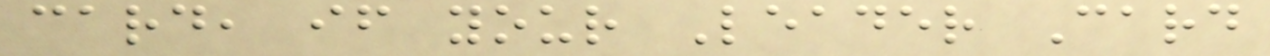card, if your Leader Card
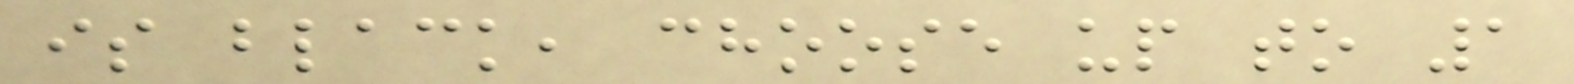is black, choose up to 1
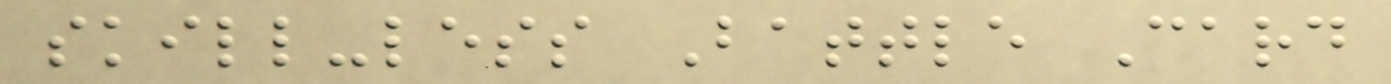skill-less Battle Card
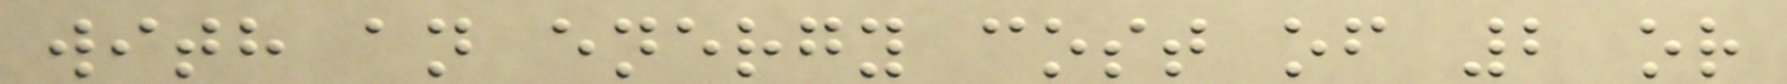with an energy cost of 2 or
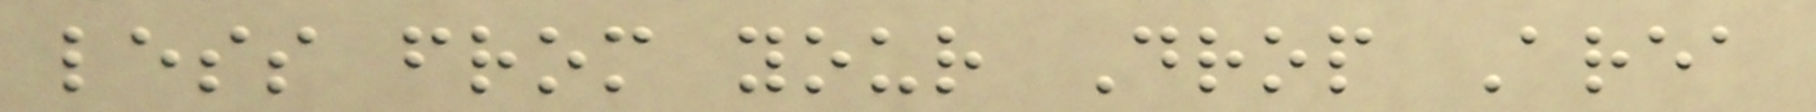less from your Drop Area
